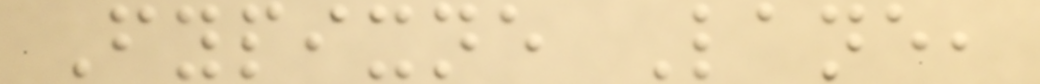Fypixne Lane,
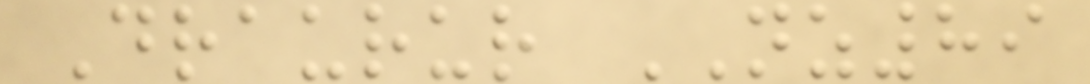Draurur NZ89
